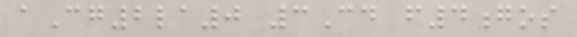aCg2la0 3Cd f4gos
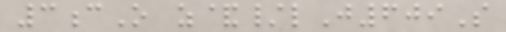3cO z&/lJ609S
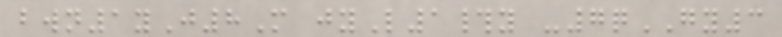bwn1yJ8M jyL1#y -7qGY3
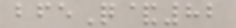bfeQ&82
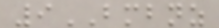9BMBNZ
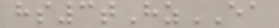hs3tHzEA
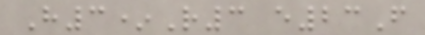H3*R3 e23F
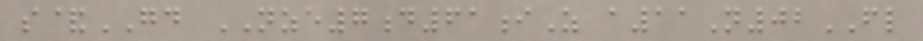s&GD NZE7d61iZ a11N02FL
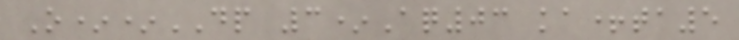O**DP 3*Aq03 ka+ta5
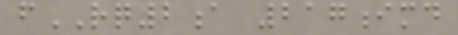fRQ2a 217imd
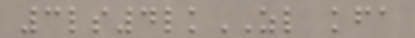3ls4lkZL kfa
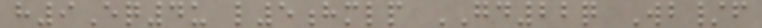h9Eq4u l5hmlp GD22q Wb/f
